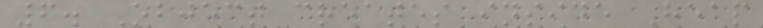6. Object creates inside Heap
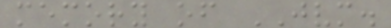memory of JVM.
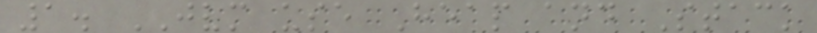1. JVM use Heap and Stack
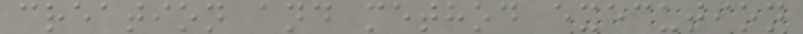creation and method execution
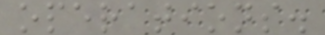operations.
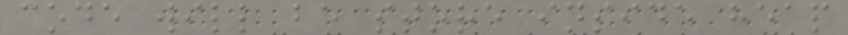code will be store inside heap
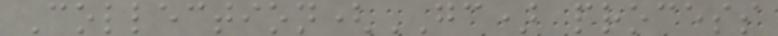Collection(GC) process
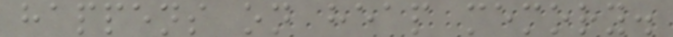happens on heap memory.
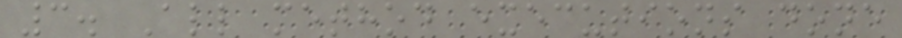3. All method executions done
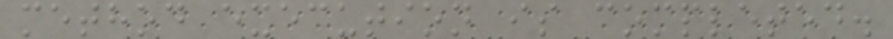method execution is completed.
